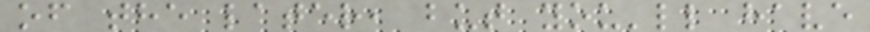of the later, but you'll have
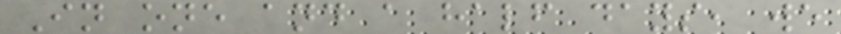In one and a half days, we
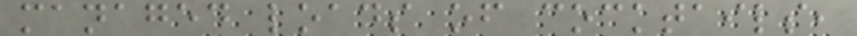managed loads of cocktails,
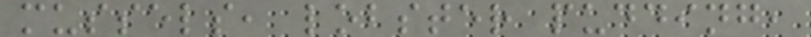mussels, lobster pudding,
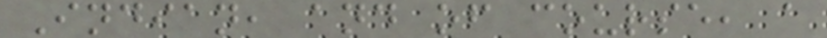Indian, and of course, a
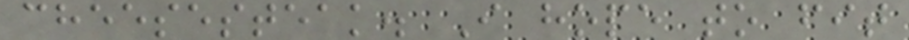cheesesteak. I hope to fit
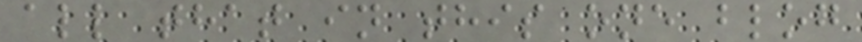all that in this one blog
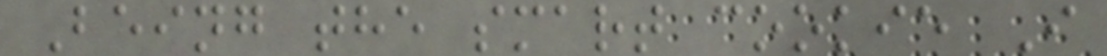Being the smart cookie I
